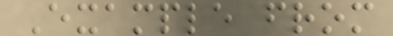Example from
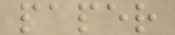paper
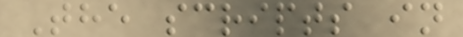The scripts in
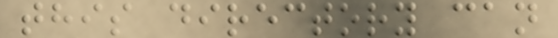this directory can
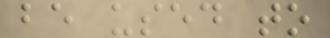be used to
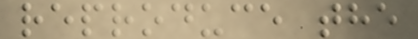reproduce the
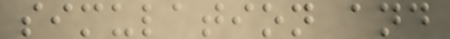simulation and
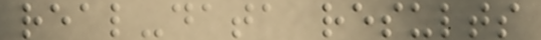real-data results
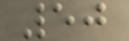50
